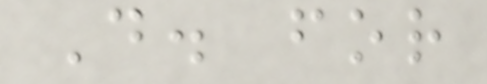D. for
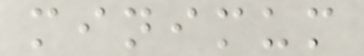minimum
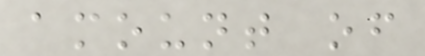amount of
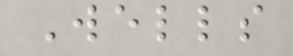Wells
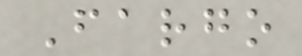Fargo
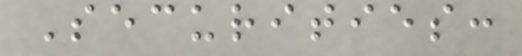Securities:
